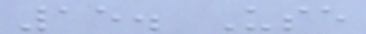15. Use
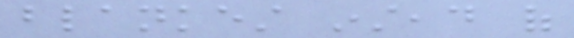blankest instead of
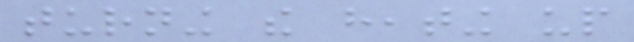turning the heating up
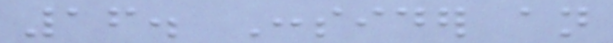16. Consider an
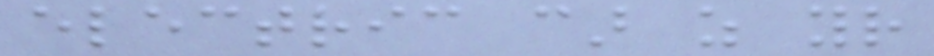electric car as your
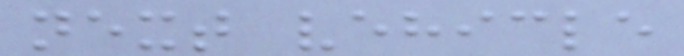next vehicle
